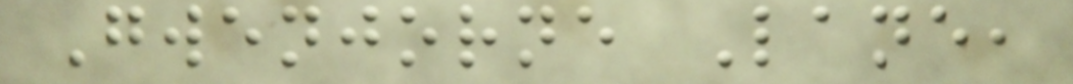Gwenjorne Lane,
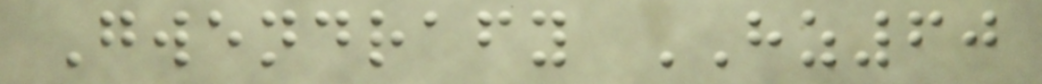Gwendrafy HZ60
